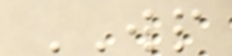WP
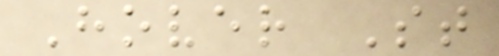Hover St
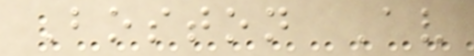Boston Av
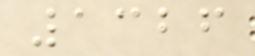1326
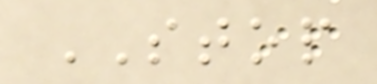STOP
